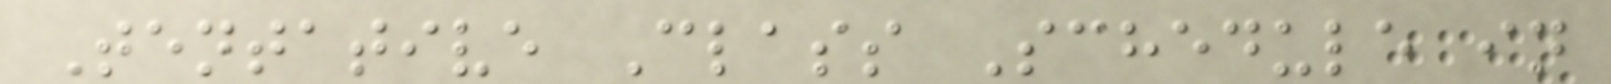Tentative Class Schedule in
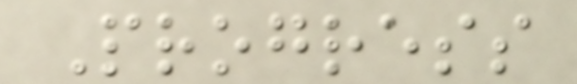Progress
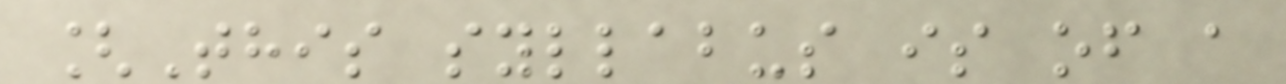[This syllabus is of a
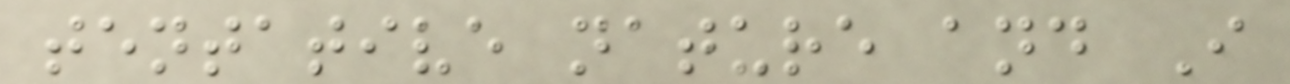tentative nature and I
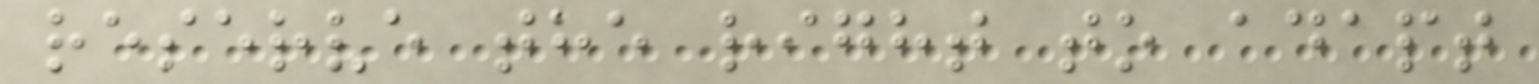reserve the right to adapt
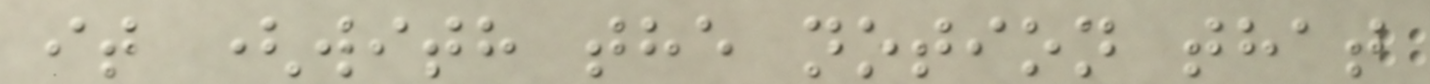it (with the notion that
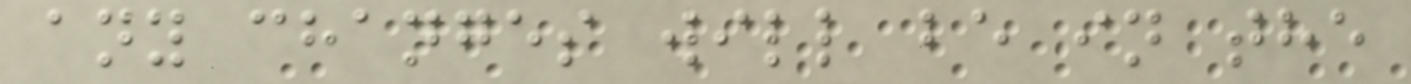any changes will be in the
